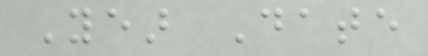Year Date
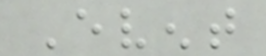Event
